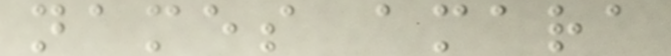names amara
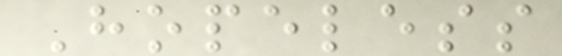Hopeless
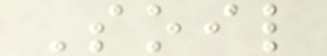Soil
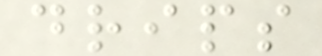drips
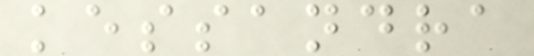kessandra
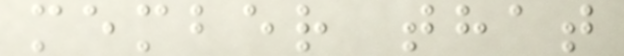member that
